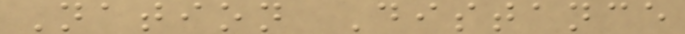Nation Distance
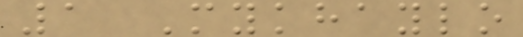1 Mykhaylo
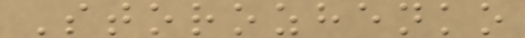Storozhenko
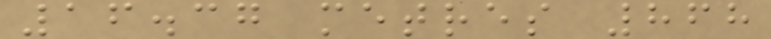16.37 metres 868
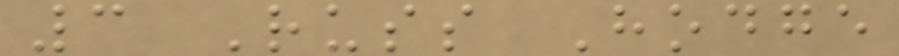3 Russ Hodge
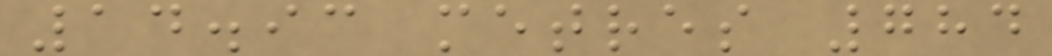14.93 metres 784
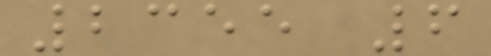2355 6
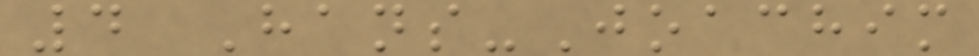4 Hans-Joachim
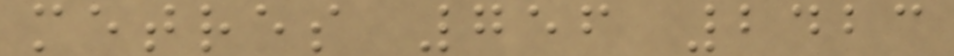metres 756 2423
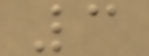3
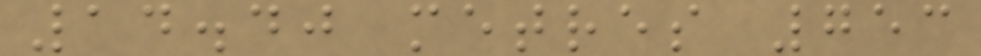14.40 metres 753
